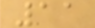11
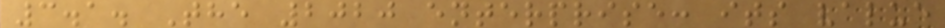3.1. The 2020 enterprise: its value
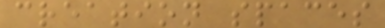creation spaces
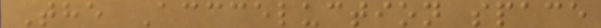The Accceluction space
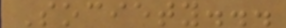Society...
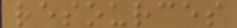resources
